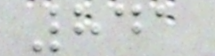841
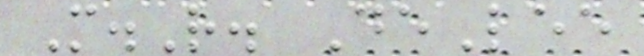M.R. DeLee
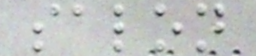salon
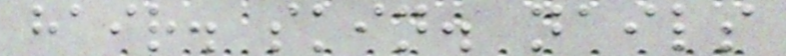hair. skin. nails
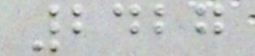2427
